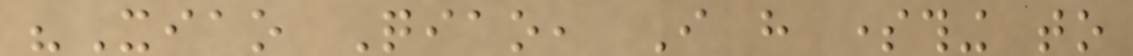"Xiao Qiao, I have something to
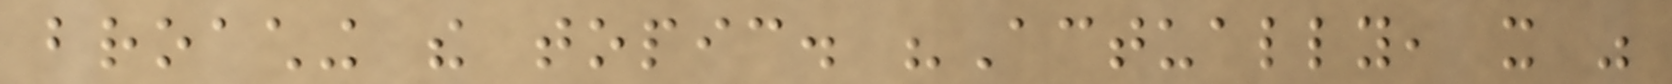broaching the topic. "Actually, it was
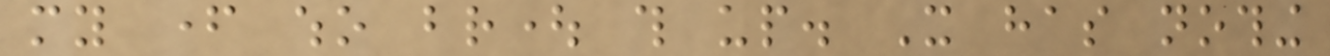my father who brought this up. It has nothing
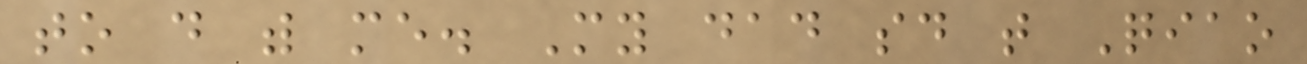to do with me. My dad said that Qiao
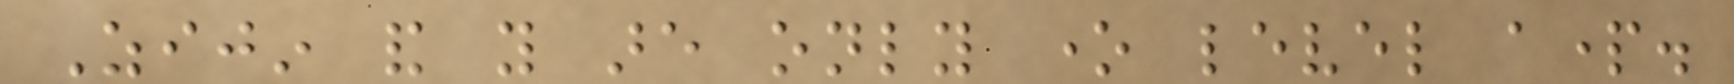Zijin and you are only one level apart.
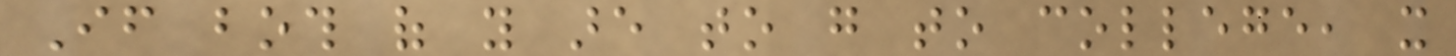If both of you are to go to college, it
